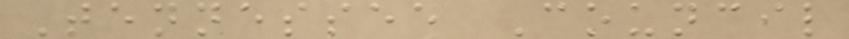Tennessee Council
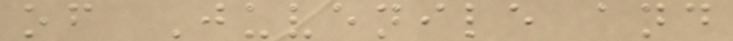of Juvenile and
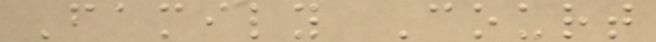Family Court
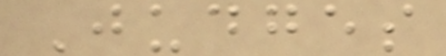Judges
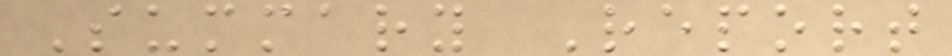Summary Report
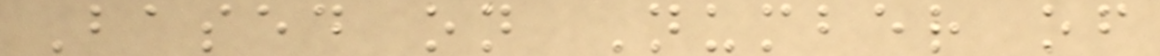Based on Number of
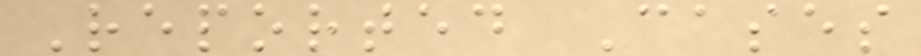Reported Cases
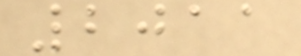2011
